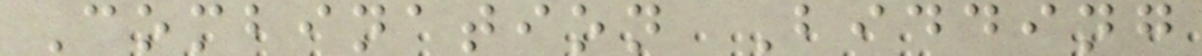Combination Bidding
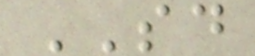SD
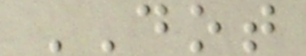DOT
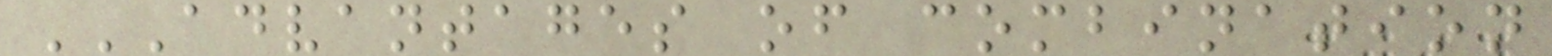ADVANTAGES OF COMBINATION
